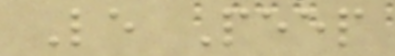Le Peep
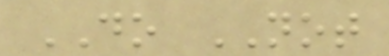DO NOT
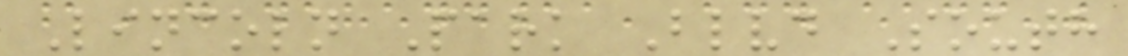Lincoln Park Blvd South
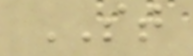ST
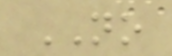NO
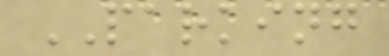PARKING
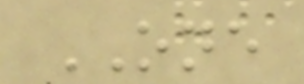ONE
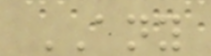ANY
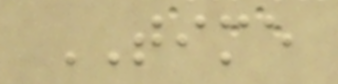TIME
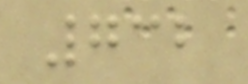732
